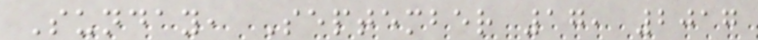Sunday, September 17, 2017
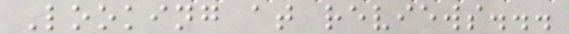Looking at reviews...
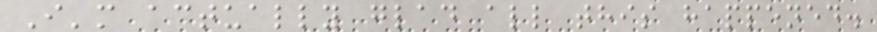I'm actually glad all this happened.
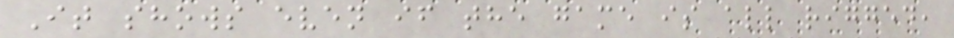It shows even if the game is all rigged,
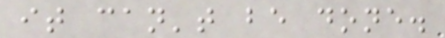it can't be done.
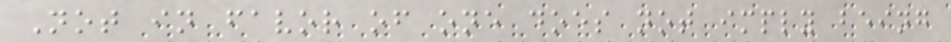Not in favor of one does not imply being
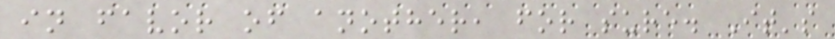in favor of another, for sure. It's
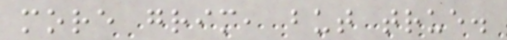more grim, but true.
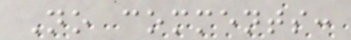No comments:
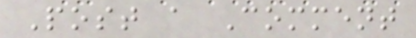Post a Comment
